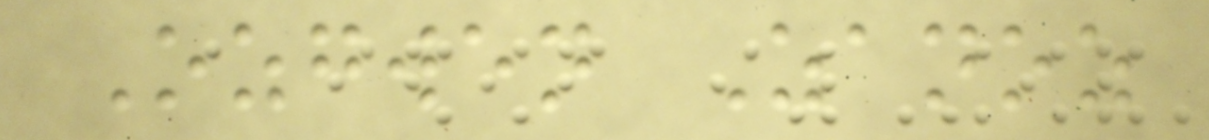Ozgwen Zanoz
